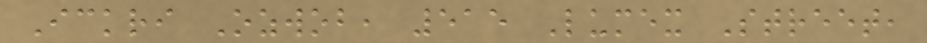Ickri Ozwob, 515 Lumex Street,
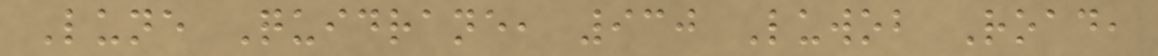Lune Quidrane, 930 Luwob Road,
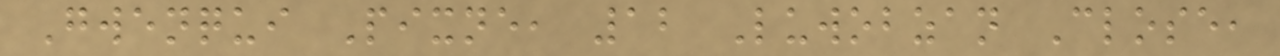Gwenqui Pixne, 12 Luwobzan Close,
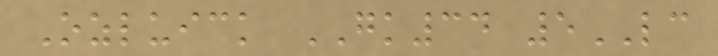Ozluick GK34 5LC
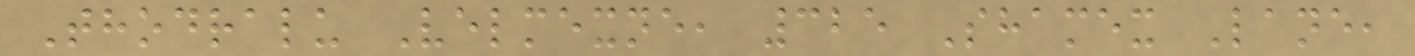Thodralu Velmexne, 325 Shamex Lane,
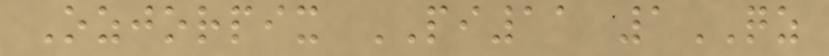Ozjorpix PI11 1QZ
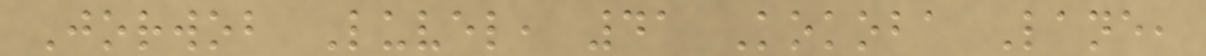Jorwob Luvel, 41 Kokoba Lane,
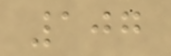107
